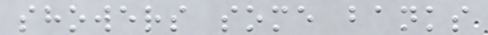showers some banks
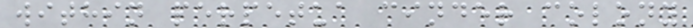within perpetua cinder colony
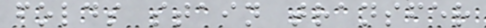folds stain transfer
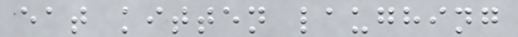eat kitten laughing
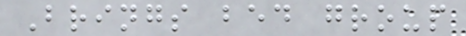Brings bed group
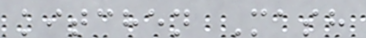kitchen Mash
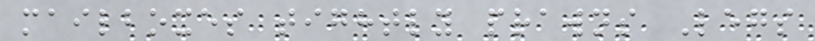mailboxes tightly prawns Legs
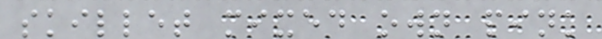skillet mixed own pink
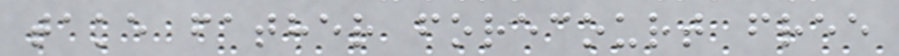take father forecourt free
